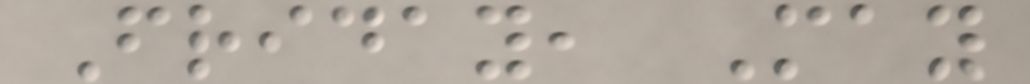Friday, May
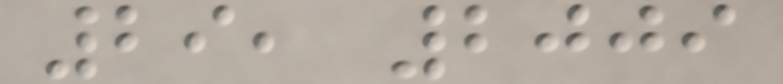29, 2009
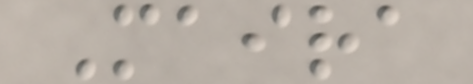Maira
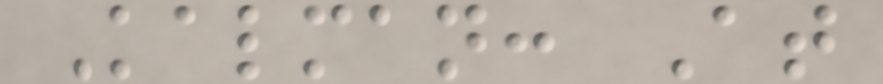Kalman: At
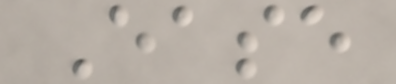Ease
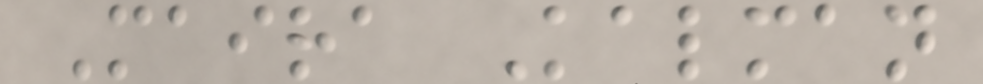Maira Kalman
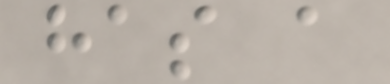has a
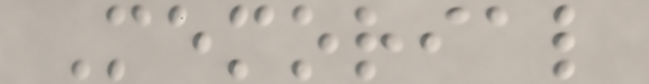Memorial
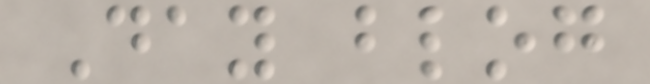Day blog
